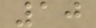10
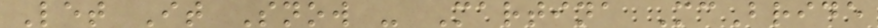Let It Snow - Martina McBride
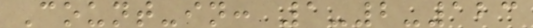Count-in: 1-2-123
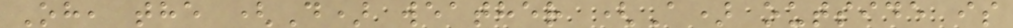Oh, the (D) weather (A) outside is
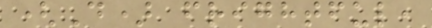(D) frightful,
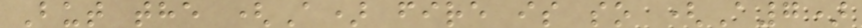But the (A) fire is so (A7)
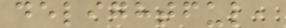delightful,
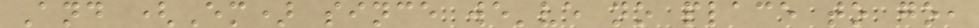And (Em) since we've no place to go,
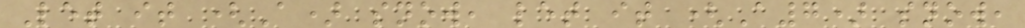Let it (A) snow, let it (A7) snow,
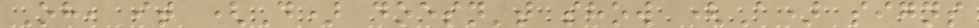Oh, it (D) doesn't show (A) signs
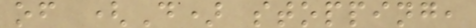of (D) stopping,
